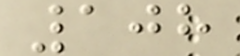108
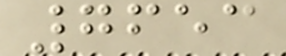7653
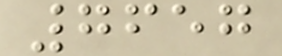7657
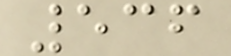536
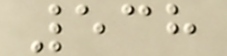538
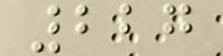227
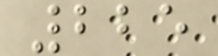225
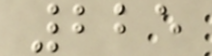225
